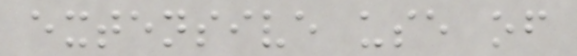extensive use of
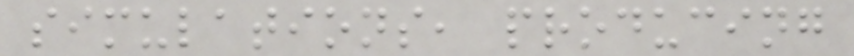simulations, producing
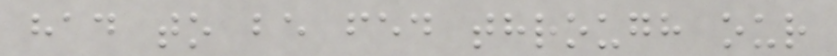had to be fed through our
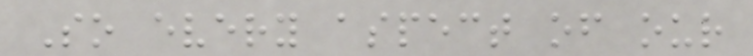So every aspect of our
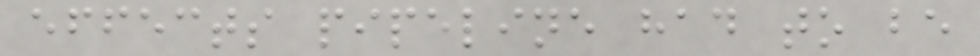effects pipeline had to be
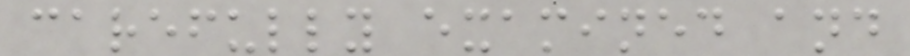carefully examined and
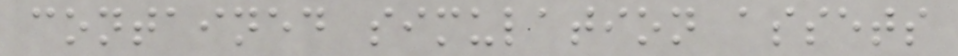contained simulation assets
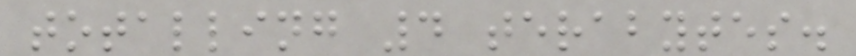totalling 4 terabytes.
